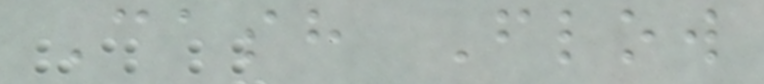Cash Flow
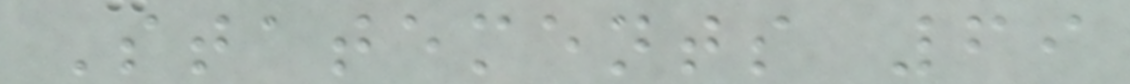Statements 69
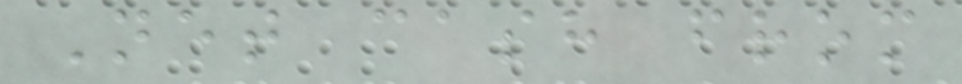Net cash from
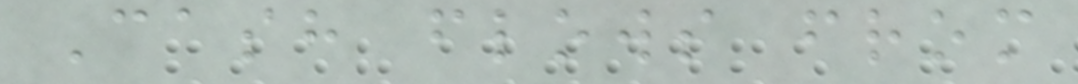Cash flows from
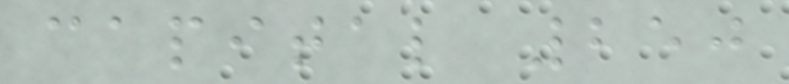capital 250
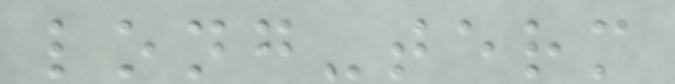long-term
